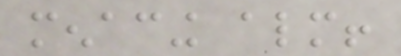menacing almost!
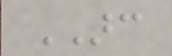ARC
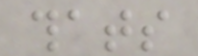thats
